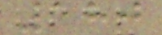180
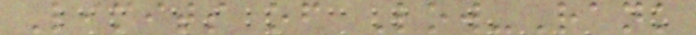Limits of Low-Rank
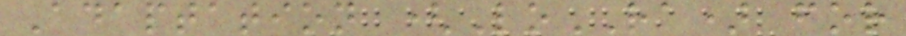Adaptation (LoRA) for
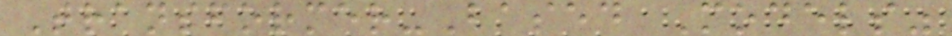Transformer-Based Models"
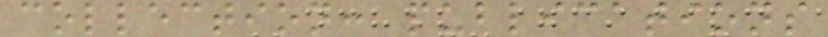collection: publications
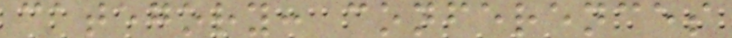category: conferences
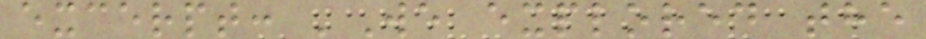excerpt: 'We explored the
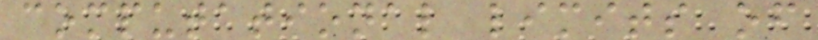computational limits of
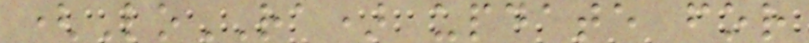(LoRA) update for
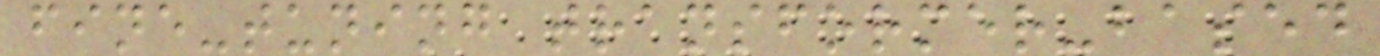fine-tuning transformer-based
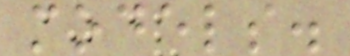models.
